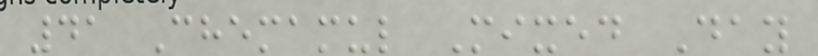41 Chemamul Mixed Day
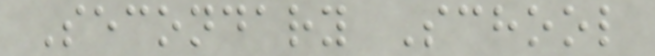Secondary School
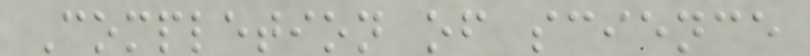Completion of science
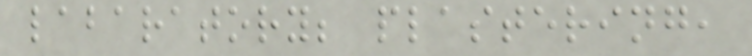labaratory; plastering,
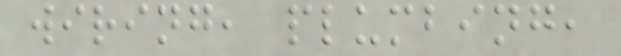wiring, plumbing,
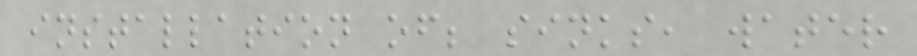installation of; sinks, water
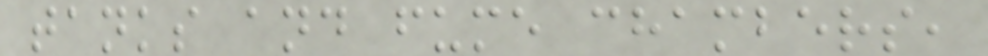tanks and fume chambers,
